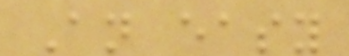An easy
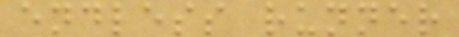endless runner
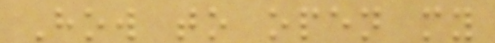How to open my
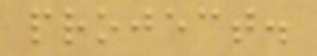project.
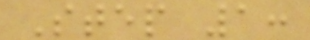Step 1:
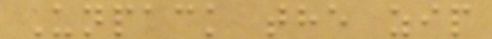Unpack the zip
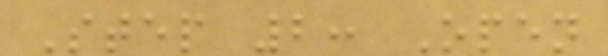Step 2: Open
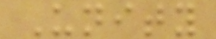Unity
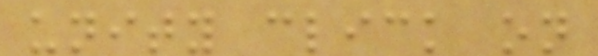unity click on
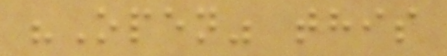"Open" this
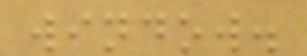window.
